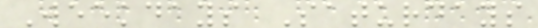Weekdays Saturdays
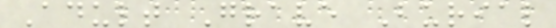Adult Grave Burial
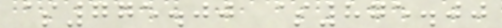$775.00 $875.00
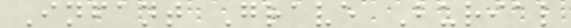Infant Grave Burial
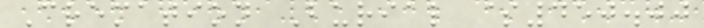Cremation Burial $450.00
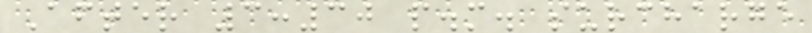After 3:30 p.m. surcharge
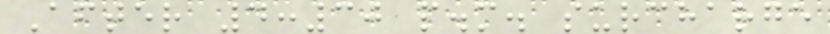After 4:30 p.m. surcharge
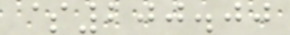$200.00
